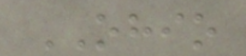OHIO
